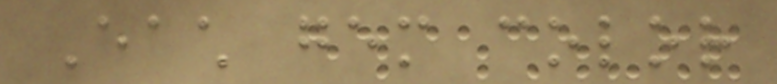Each gem color
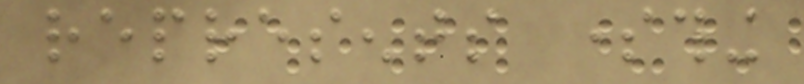represents something
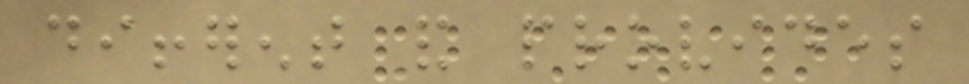different and provides
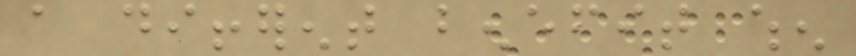a different benefit when
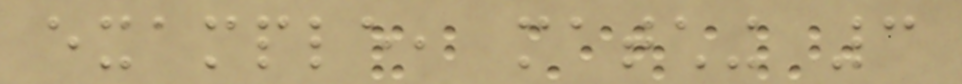example, matching 3
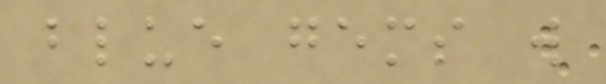blue gems will
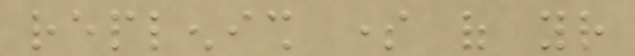replenish some of your
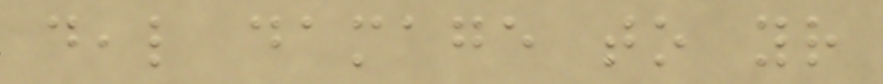deal damage to your
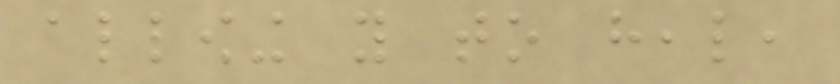allowing you to heal,
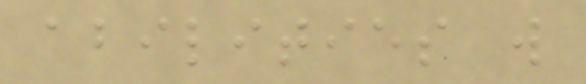abilities will
